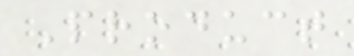Product
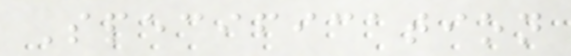Specification
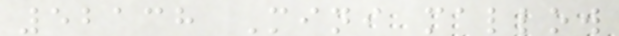52138 Mini mallow
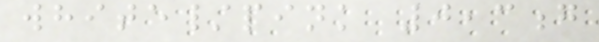white/pink 0,3g
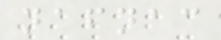nafnac
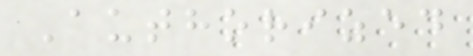Authorized
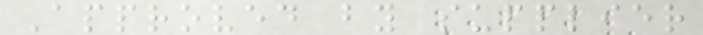Approved by supplier
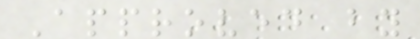Approved by
